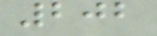202
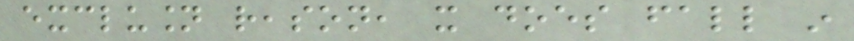exclusion reason, it does fall in
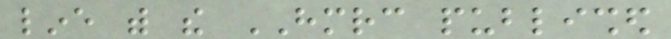line with the HMRC published
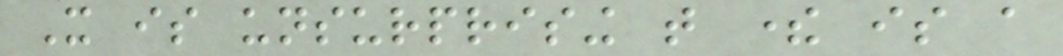It is unsurprising that there is a
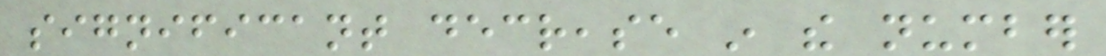significant decrease in the number
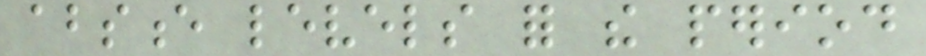absence levels for the period
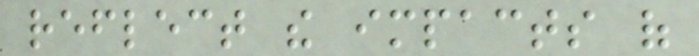reflect the impacts of
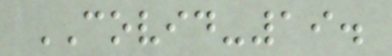COVID-19.
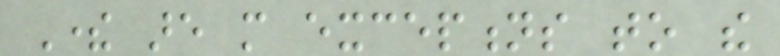There are more exceptions to the
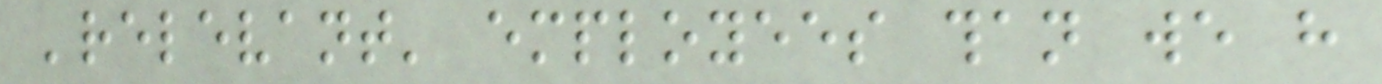'relevant' employees than we have
